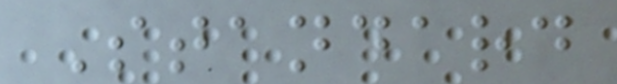Standard
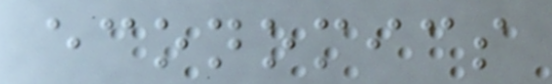economics
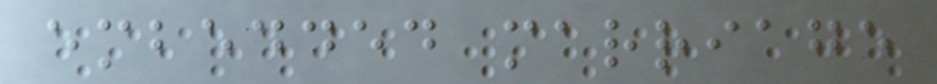embedded marriage
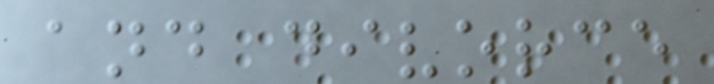and divorce
